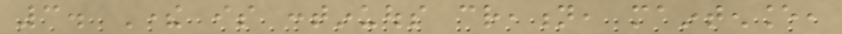3. There is continuous creation, maintenance,
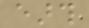earth
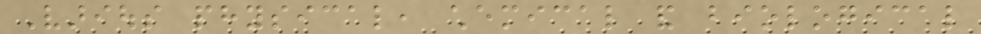Various physical, chemical and biological
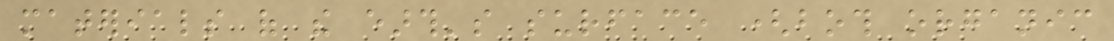materials of the earth's surface (both organic
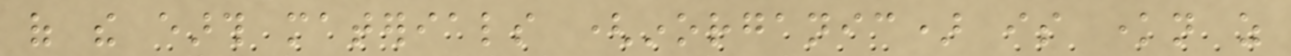of the earth materials (inorganic) is known as
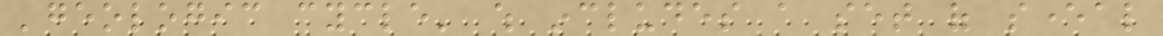'geologic cycle' which includes a set of several
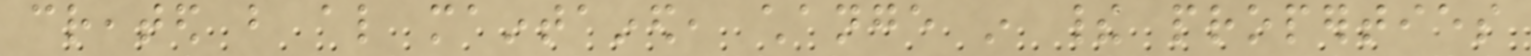created but also maintained, change in their properties
